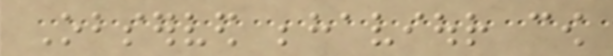Observed behaviour cow
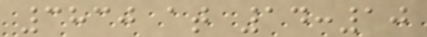3830 at 14:10
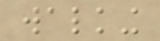walking
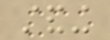standing
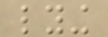lying
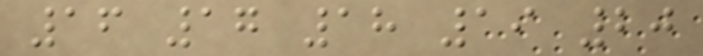16 17 18 19 20
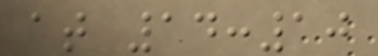at 14:10
